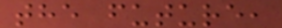the future,
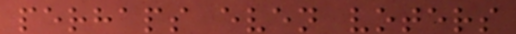perhaps even voters
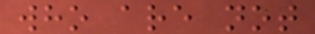who are not
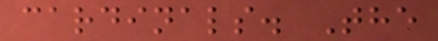cardinals. The
